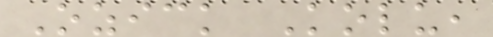Ozick Kolu,
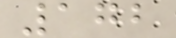172
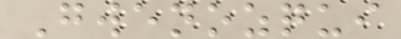Gwenozqui
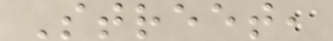Street,
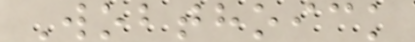Wobthoick
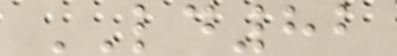LD82
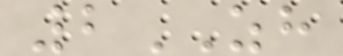2ZH
